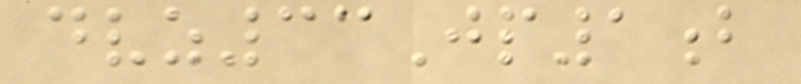dvz33Jp1b
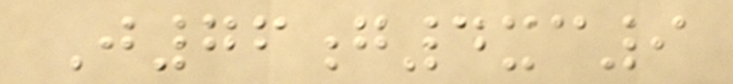J76g4xc9
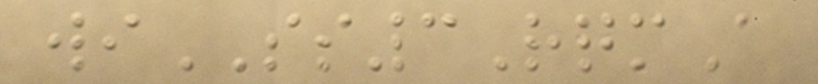wiSS3RqmA
